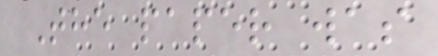The paper was
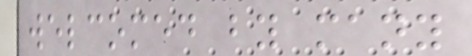welcomed by many
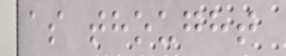as thought
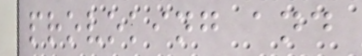provoking and
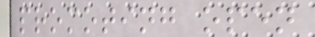promoting open
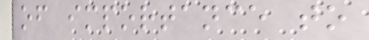of importance to
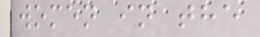women in the
